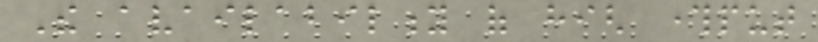The availability of high throughput
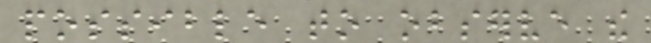possible to observe the
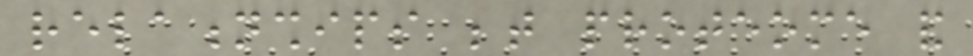relationships between proteome and
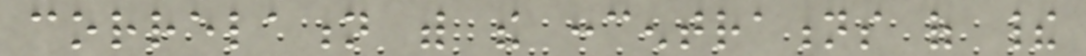correlation with the concentrations of their
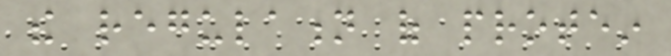the regulation of protein
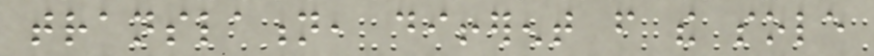translation, different from the sole
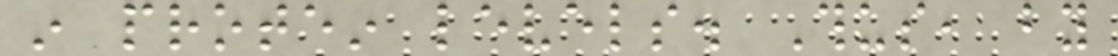in protein levels. Thus, by
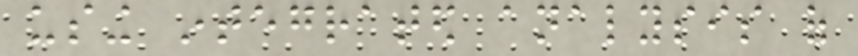using integrated analysis of
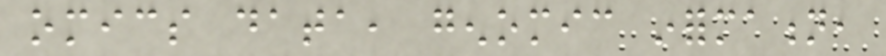omics data, genomic information,
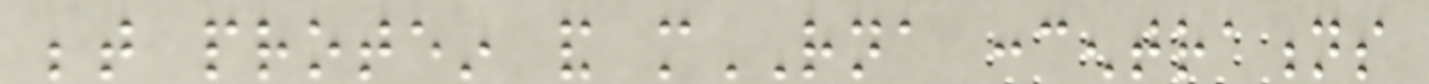between protein and mRNA concentrations
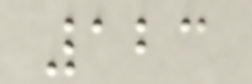123
